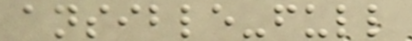ansible-full
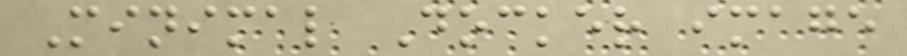Minimal Docker image
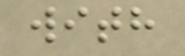with
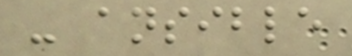- ansible
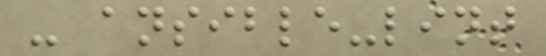- ansible-lint
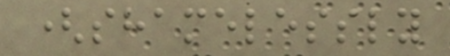(shamelessly
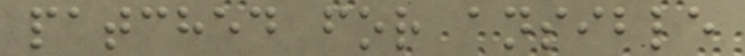patched for ansible
